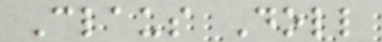Claus Doll
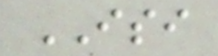ISI
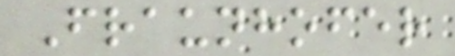Fraunhofer
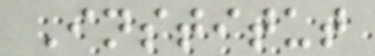Institut
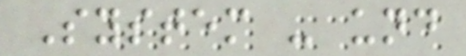System - und
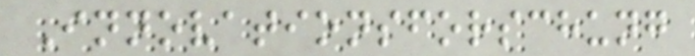Innovationsforschung
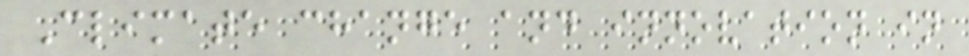Climate change and innovation in
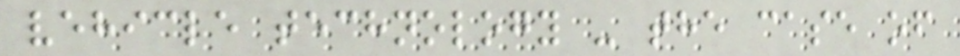vehicle technology - the case of
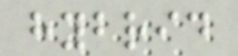hybrid
